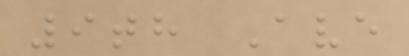9th Ave
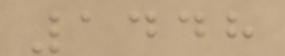1448
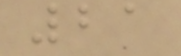21
